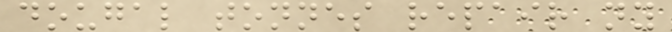dougal tonnes repair ny
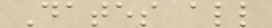Dates all
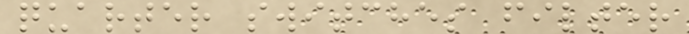quarter switches filter
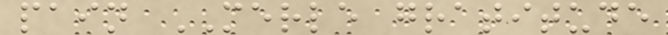pain MERLE gratitude
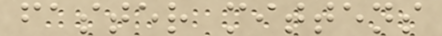faster mittens
